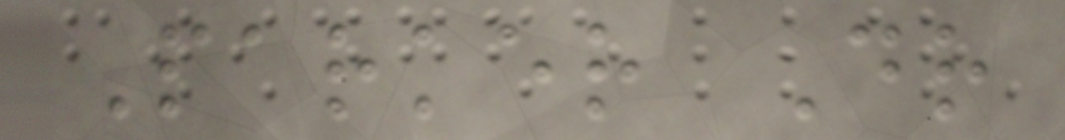Parker Dr
